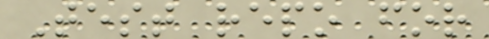Test repo for
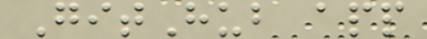GitHub app
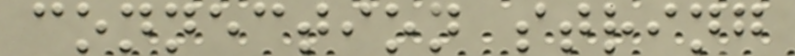connection string
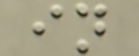in
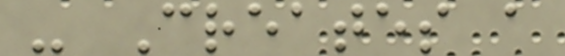- Creates a
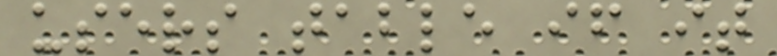users table if it
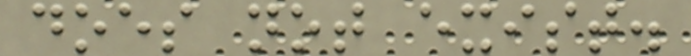does not exist.
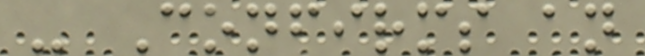- Confirms an
